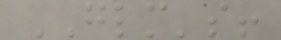GLM's!
